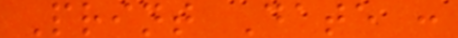Print Date :
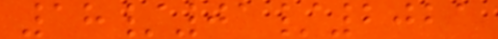18/01/2021
